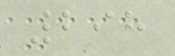298
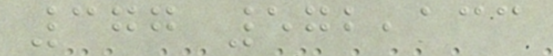377 572,133
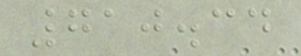710.34
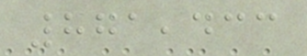871,433
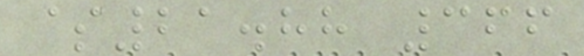$21.88 366
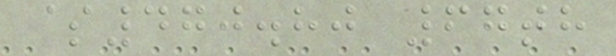$470.80 67th
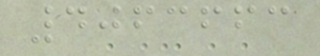4063663
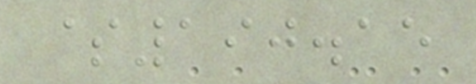$190.15
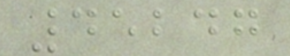45247
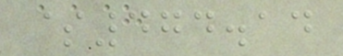$474.14
